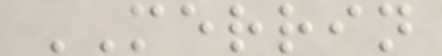MERRIN
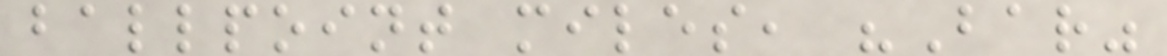ballpoint miles, "Bar"
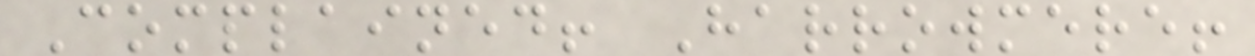Complained! Harrowmere!
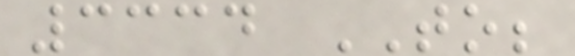3334 TO;
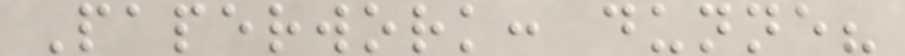Paperwork: dunne?
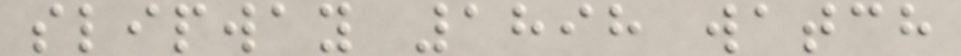slipway 1898 watch
